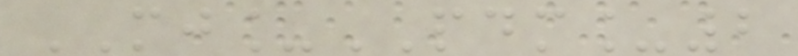MJ_PDM_2
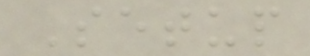Setup
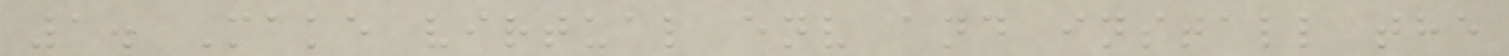1. Make virtual env and install the
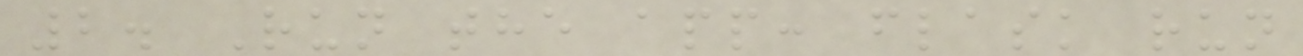2. Run the app: flask run
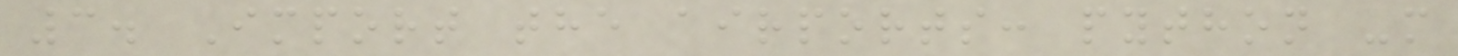3. Import the airports: python -m
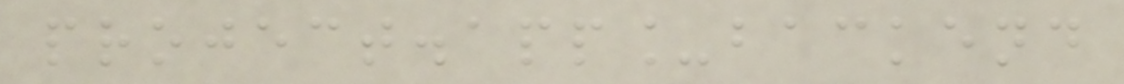project.app_backend
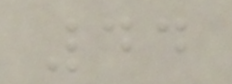44
